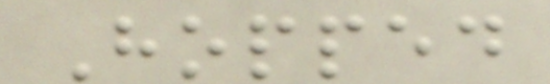Hopped
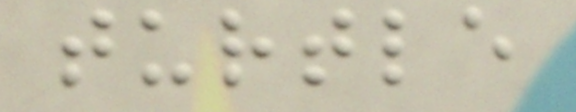turtle
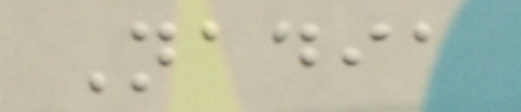Nadia
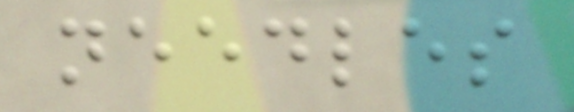needles
